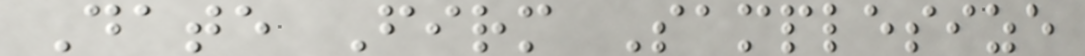Date Firm Samplesize
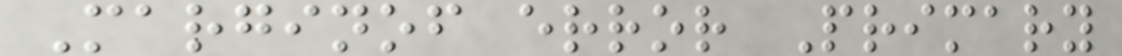Marginof error Primary
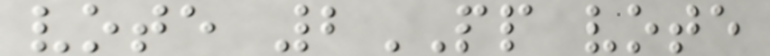vote 2PP vote
